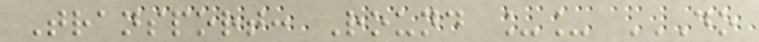Transport: Round __ DO
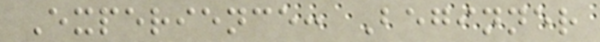Experience: Beginner
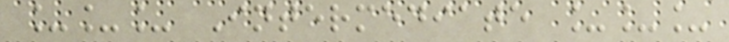___ Intermediate ___
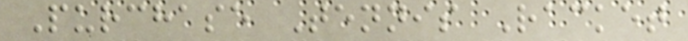Purchase Tennis Racket
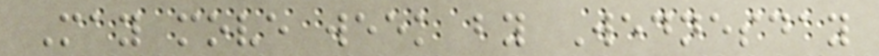May move week by Wednesday
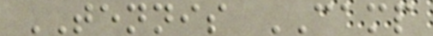TENNIS CAMP
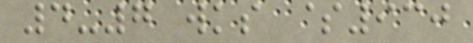4-7 wks $930
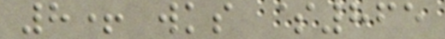8+ wks $865
